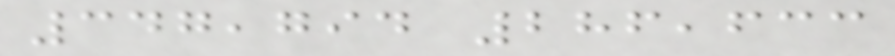347,794 286,633
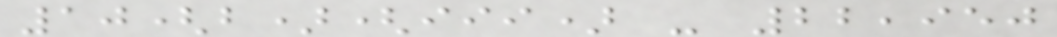10(b)(iii) - 22,950
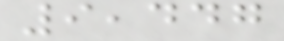9,447
